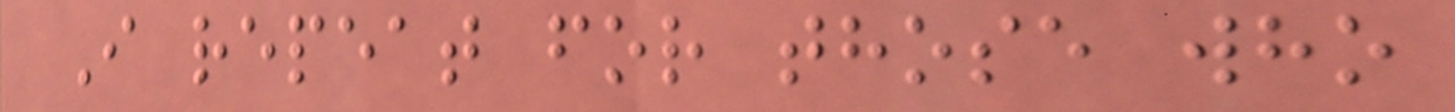I repeat for those who
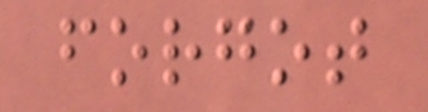forgot
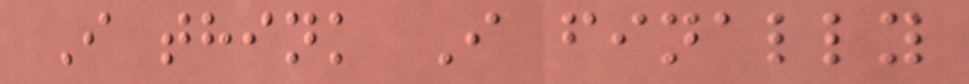I think I finally
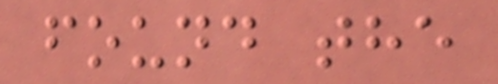found the
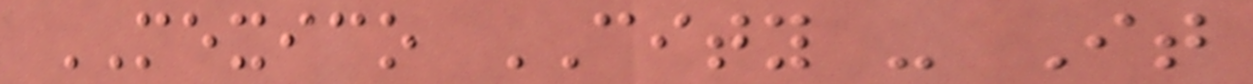MEXICO CITY - It
